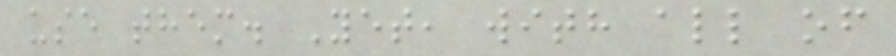use them. Yet, with all of
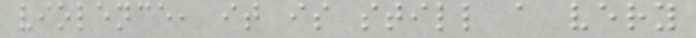violence, it is still a very
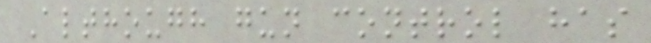Although gun control has
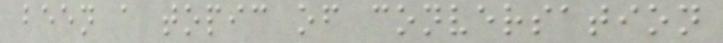been a topic of conversation
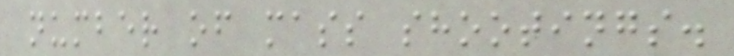number of mass shootings.
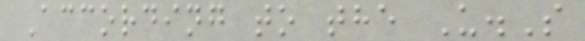According to the U.S
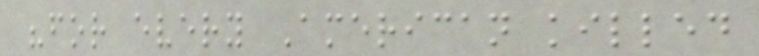"for every American killed
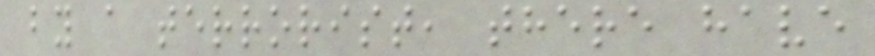by a terrorist, there have
